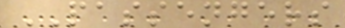PASSENGERS
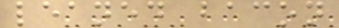leaned bacon
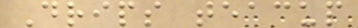Drips teacup
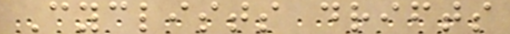Cyclists drifts
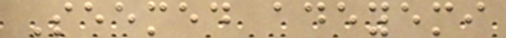Seemed adeyemi
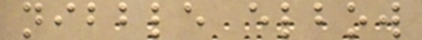nibble elbow
